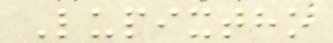Lupixtho
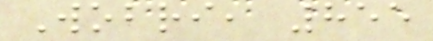Wobri, 855
